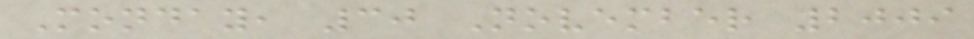Monday, 30 November 2009
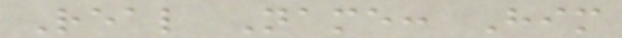Real Name: Him
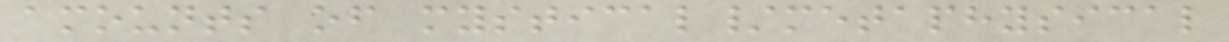amounts of mystical/metaphysical
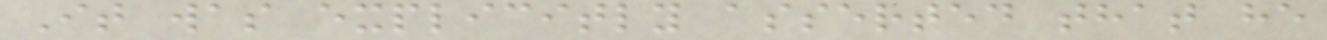It was explicitly asserted that he
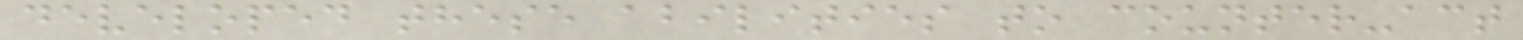developed these abilities to counter-act
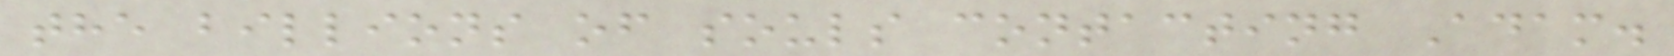the billions of souls contacting Adam.
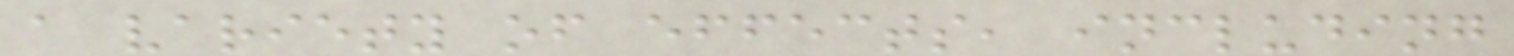a variety of effects, including
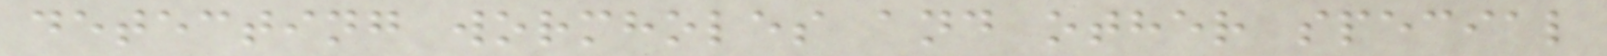detecting wormholes and other special
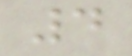4
